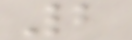2
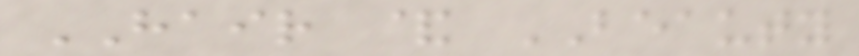HAIR & BEAUTY
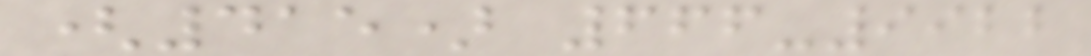(415) 666-9922
